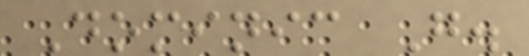Dominic G.
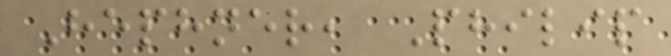Hephner, Philip
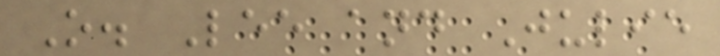O. Lee and Julie
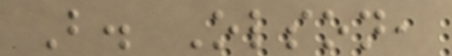B. Olson,
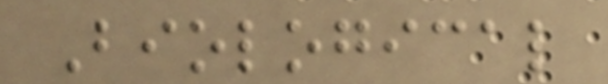Biological
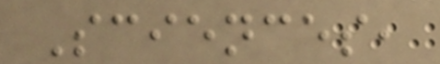Sciences,
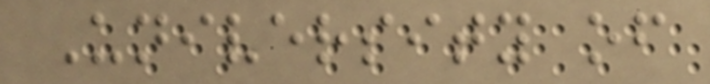University of
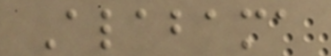Alabama
